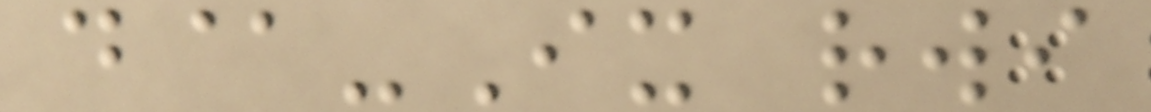d@-Ix rwi
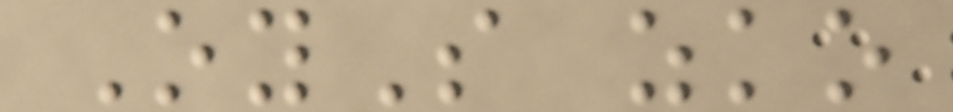OyS zko
